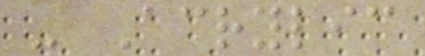- Acrylic
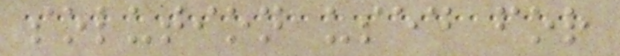solution used for
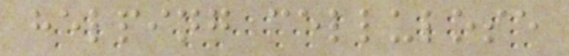helping cellulose
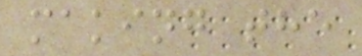making the
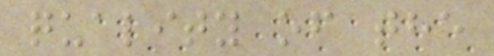quality of the
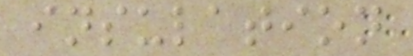insulation
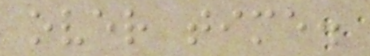over time.
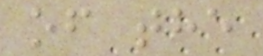of the
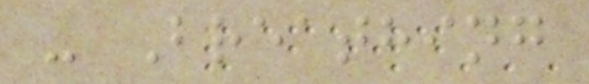- Breathing
